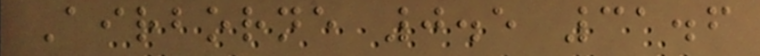Airborne 0.5 31.6
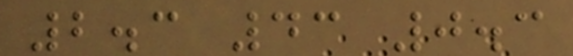2.3 43 0.3
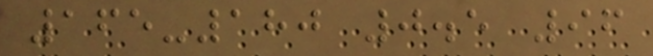165-180 0.5 96
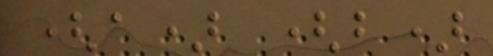(a) (b)
